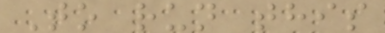To run this
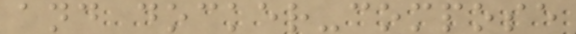and docker-compose
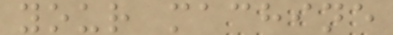your machine
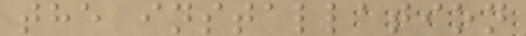the installation
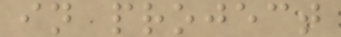in project
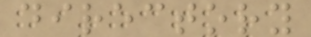directory
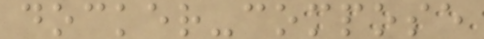docker-compose
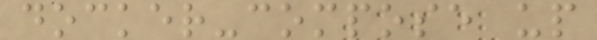docker-compose up
